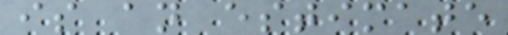is an estimate
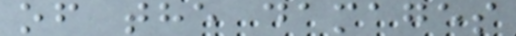of the damages
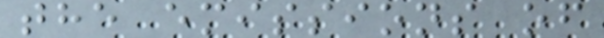the emissions of
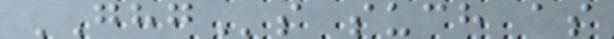GHGs such as
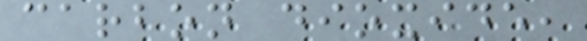carbon dioxide,
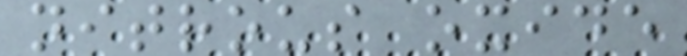nitrous oxide
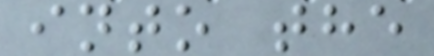into the
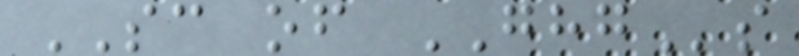SC of GHGs
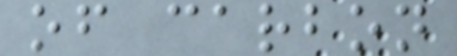of carbon
